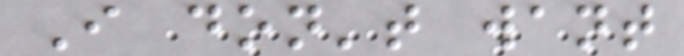I don't want
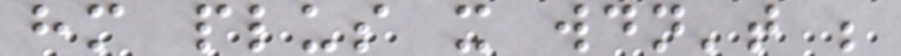him plus it wouldn't be
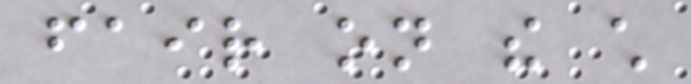fair on the child
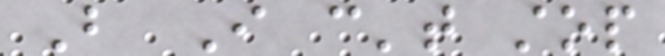But I can't stop
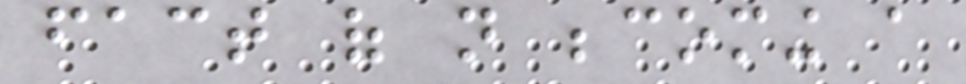fact of not becoming a
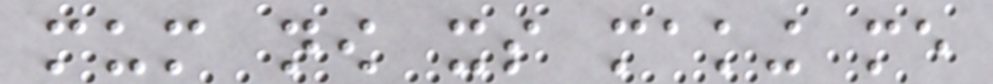mum now its making me
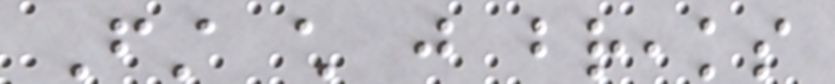First child just breaks
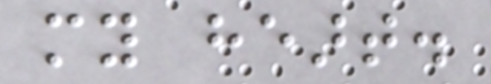my heart.
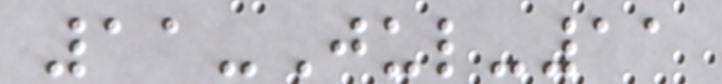11-Jul-11
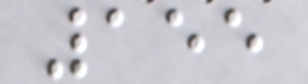155
